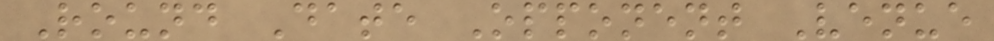Round Date Opponent Venue
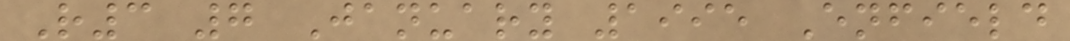R3 7 January 1995 Enfield
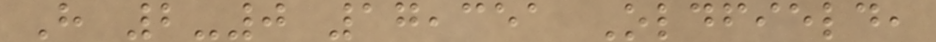H 2-0 17,351 Oldfield,
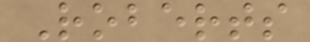Roberts
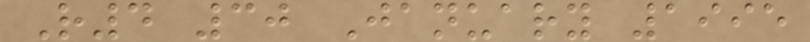R4 30 January 1995
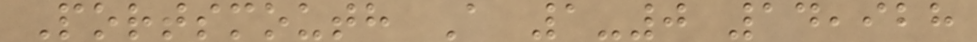Portsmouth A 1-0 14,928
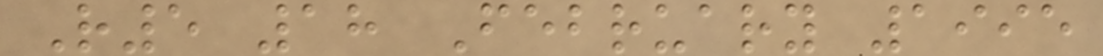R5 18 February 1995
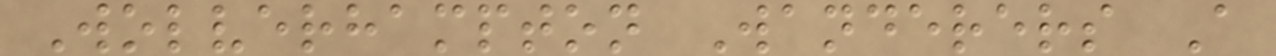Wolverhampton Wanderers A
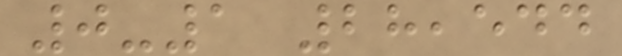0-1 28,544
